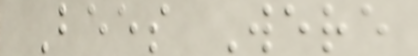Bees Were
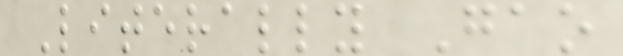Literally Gao
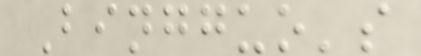Bingguo's
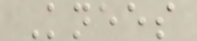Knees
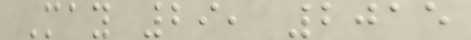May 29, 2015
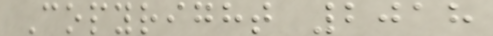Copyright 2018
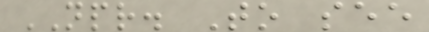NPR. To see
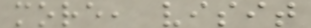more, visit
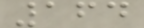164
